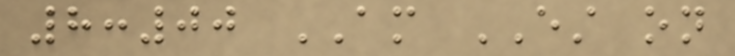8:00 AM EST on
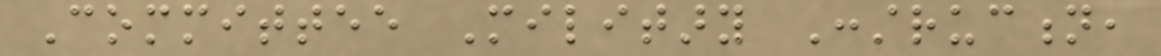Committee Military Construction,
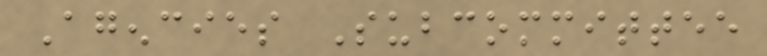Agencies Subcommittee
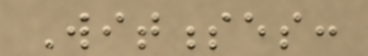Witnesses:
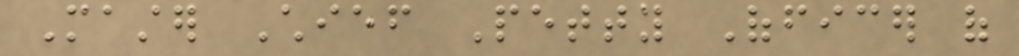Master Chief Petty Officer of
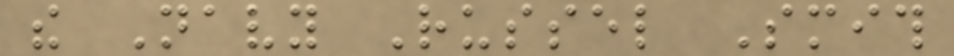the Navy Russel Smith
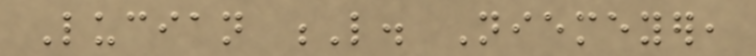Lucian L. Niemeyer,
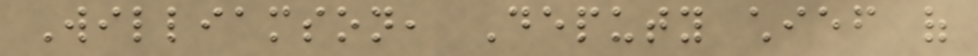Williamson, Deputy chief of
